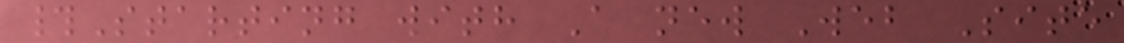#Starting with A new Web Site
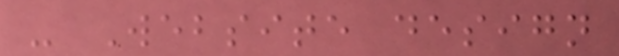- Website design
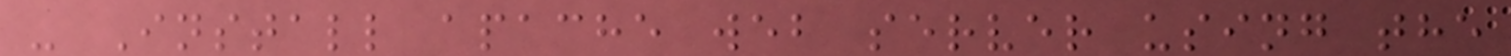- Install apache web server using the
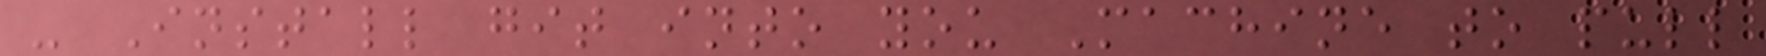- Install git into you Machine to pull
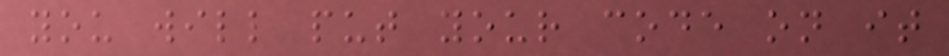you will put your code on it
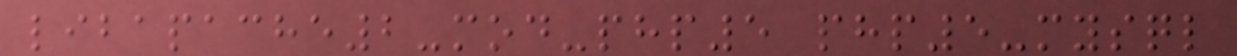libapache2-mod-php5 php5-mysql
